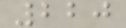220
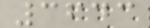3643
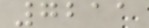7211
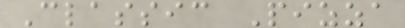Classic Pizza
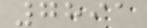7891
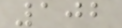102
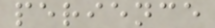perience
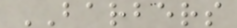BARBERS
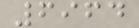6964
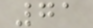71
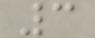3
